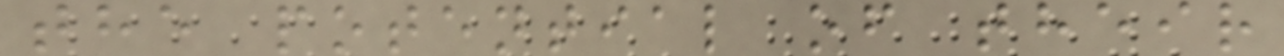the potential of their
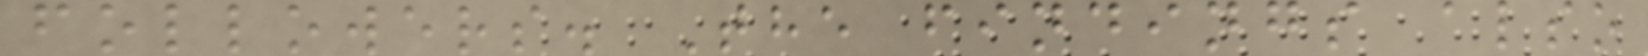followers. The findings also
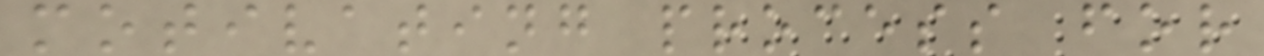motivating process for
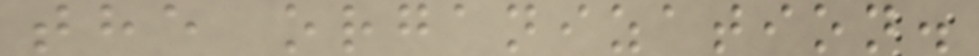the organization.
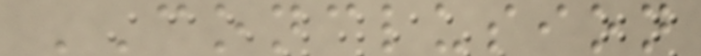CONCLUSION
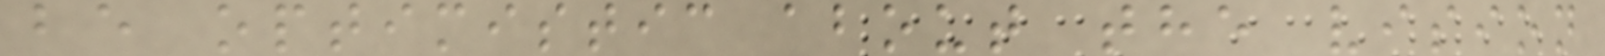be optimistic about the vision
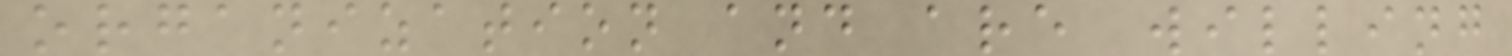organization and are willing
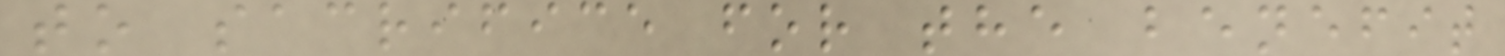to sacrifice for the benefit
